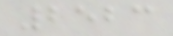2523
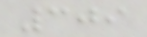309
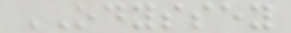ODYSSEY
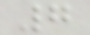7
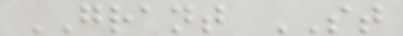GRANT ST
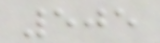505
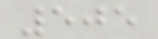505
